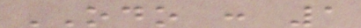ODO : 1
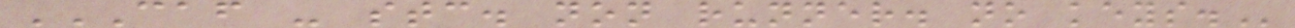CAF - STC. NON RUNNER. NO KEYS.
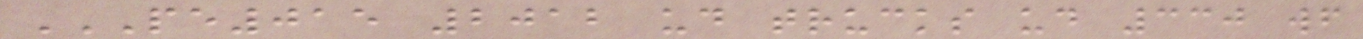PE015 2012 UD TRUCKS UD 330 WF
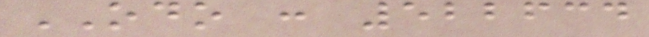ODO : 522634
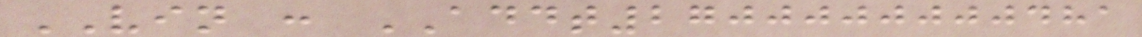VIN : ADDT2700000000481
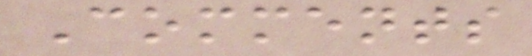Comments
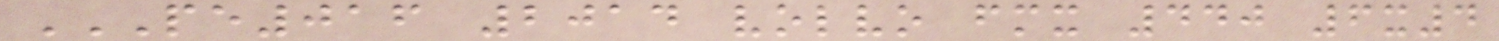PE016 2014 VOLVO FMX 440 6X4
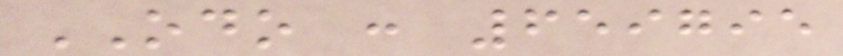ODO : 659795
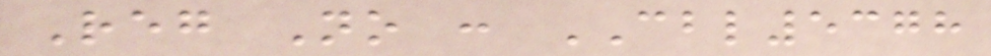Reg No : CBL5378
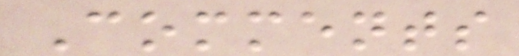Comments
